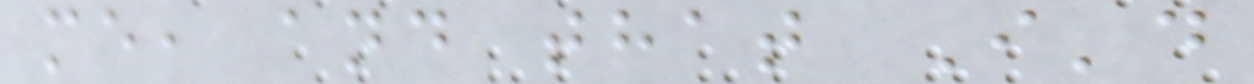me, and that I'd
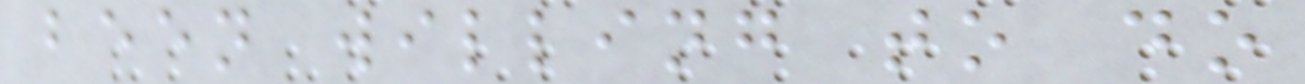been willing to do
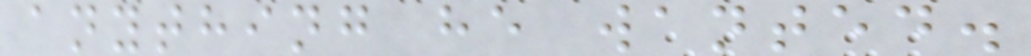anything he wanted.
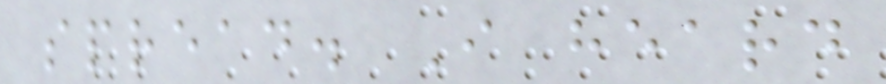spread. I heard
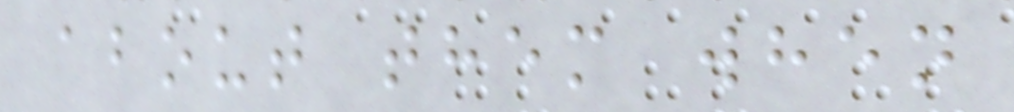about them when
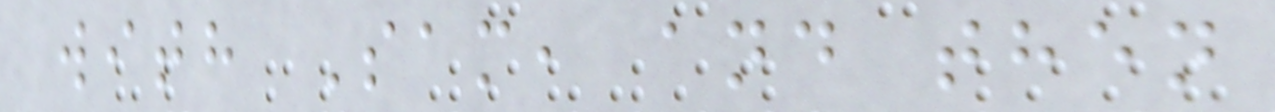with Sam, and then
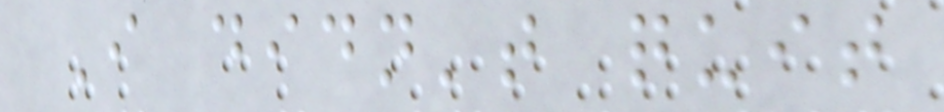I didn't quit
